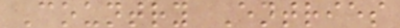Country Entries
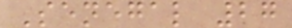Senegal 27
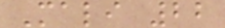Mali 22
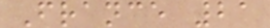France 21
